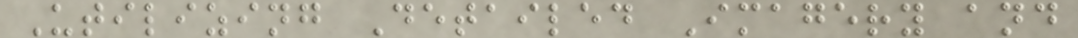Utilizing Detailed Imagery and
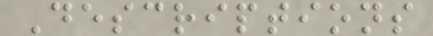Descriptions
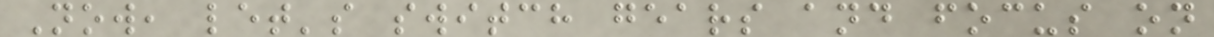Now, let's switch gears and focus on
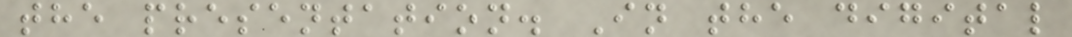the presentation. In the digital
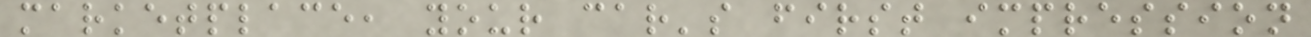marketplace, your car's first impression
